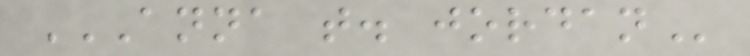ANNA T. JORDAN
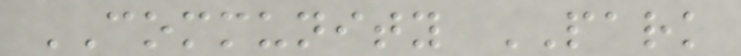COMMUNITY PARK
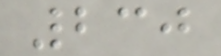230
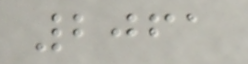2061
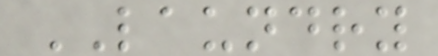LAUNDRY
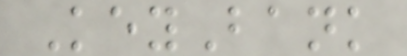KeyBank
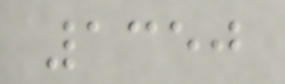1350
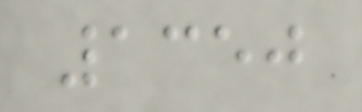1350
